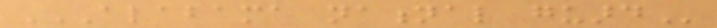ALABAMA NATIONAL GUARD
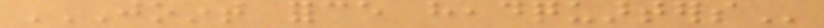JOINT FORCE HEADQUARTERS
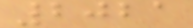2021
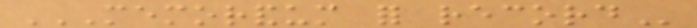MEMORANDUM FOR RECORD
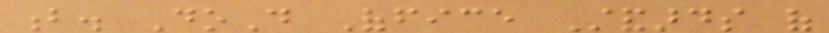b. DoD Office Standards of
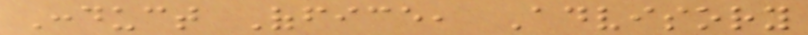Conduct Office, Advisory
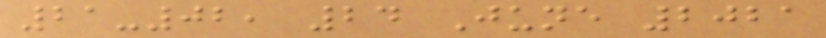21-02, 24 June 2021
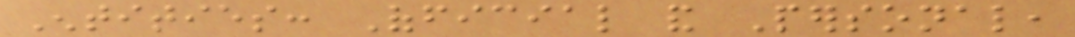Entities: Official and Personal,
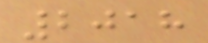2018
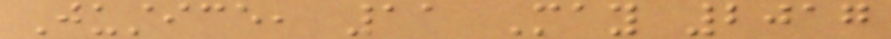Justice, 11 May 2017
